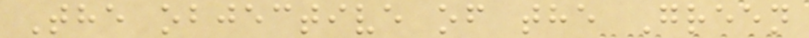The objective of the Green
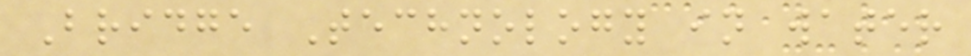Bridge Technology in water
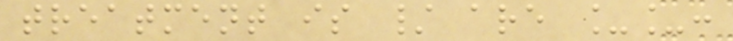treatment is / are __:
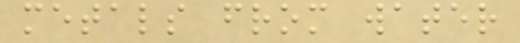metals from water
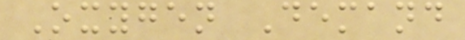Oxygen Demand
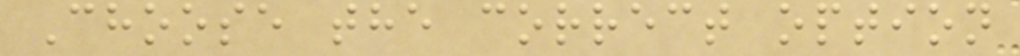Choose the correct option
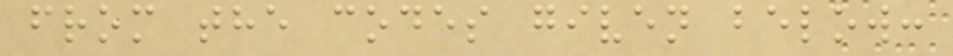from the codes given below:
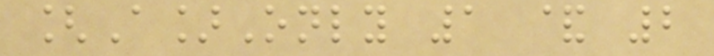[A]Only 1 & 2
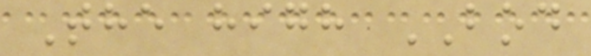The high BOD
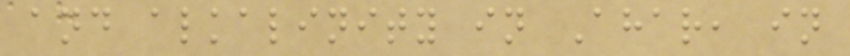and alkalinity in Ahar, in
